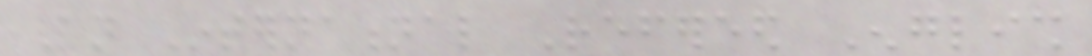An International Refereed English
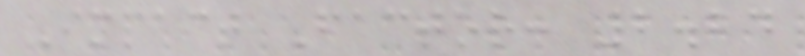Impact Factor: 2.24
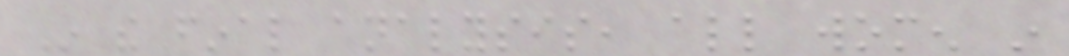In the final analysis, all women in
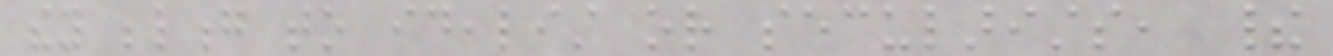they belong to idealist or secularists, their
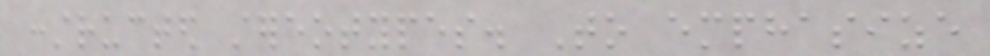constructed stereotypes. To emphasize
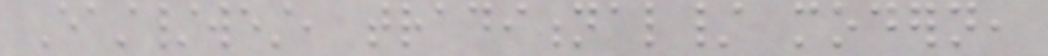East/west, traditional/ modern,
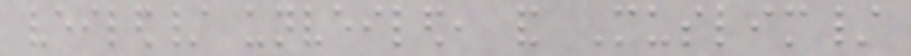veiled/ unveiled, and Muslim/
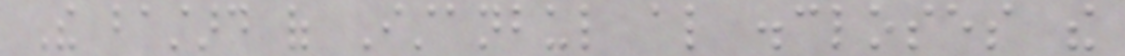The bastard of Istanbul also discloses the
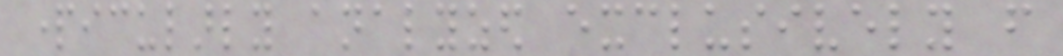particularly analyzed exclusively from
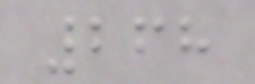268
